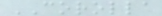COROLLA
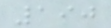190
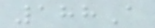188A
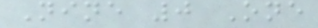Nine 0 One
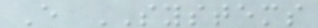E SYSTEMS
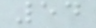54
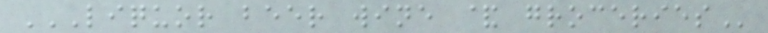LIQUOR BEER WINE & GROCERIES
